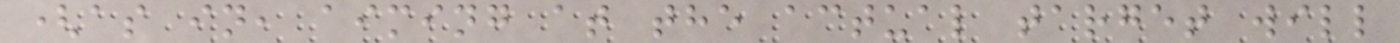(as in, aiming at the actual target will
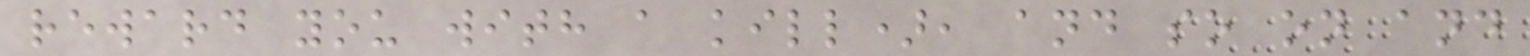reward you with a kill), and so on and
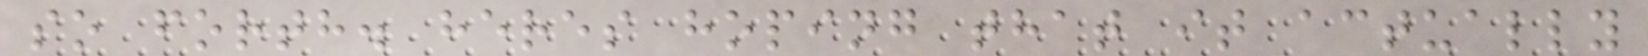so forth. heres hoping that it actually
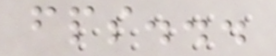fps...
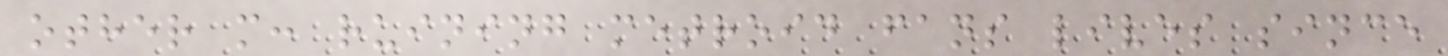other m: ruining metroid fans lives since
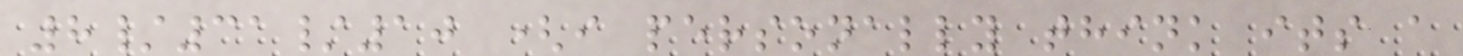8/31/10 (i personally think its a
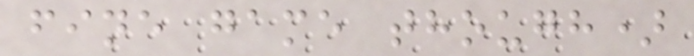fine game though)
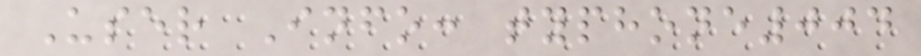User Info: typhone004
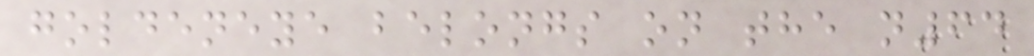goldeneye belongs on the n64
